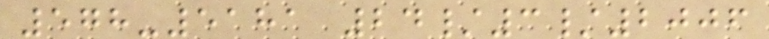578-5181 24/3/2006
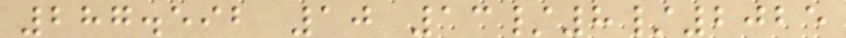287.592 10 13/8/2025
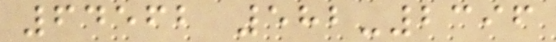64562 582-2396
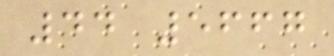44 5667
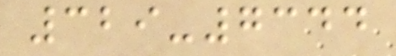329-7344
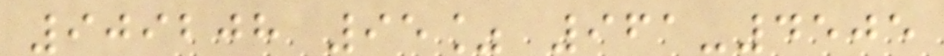909208 95% 961-4505
